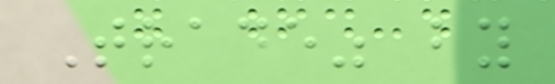Trade" by
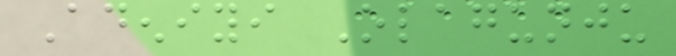Adeniyi Olagunju
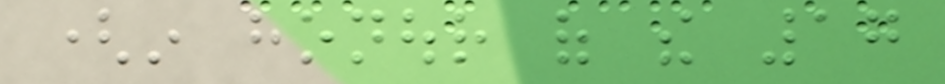(in honour of the 17
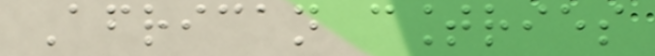African countries
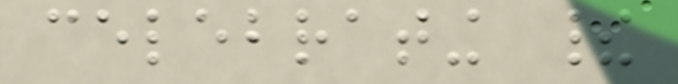celebrating their
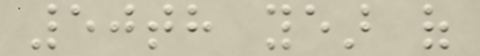50th year of
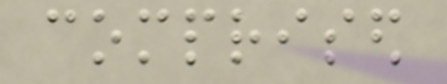comprised
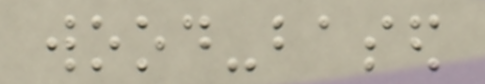wood-based
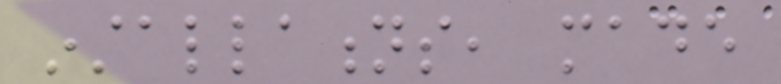installations, made
